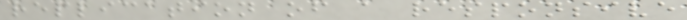replication of a responsive
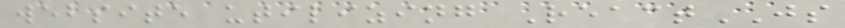website utilizing ReactJS
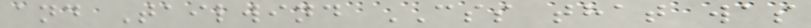and Tailwind CSS that was
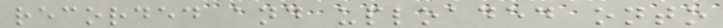recorded and uploaded onto
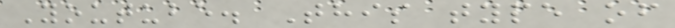Youtube. This type of
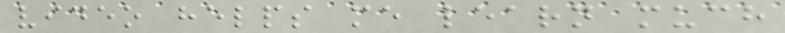video helps me learn much
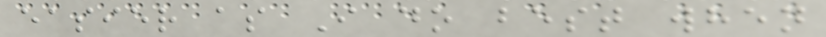easier as I do best when
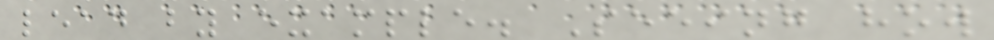lead by example. Seeing how
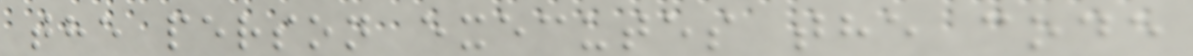the person executes the code
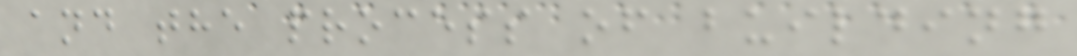and the process of building
